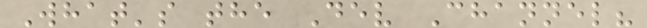What's the Dev Channel?
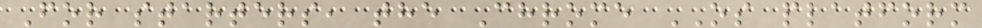For starters, the Chrome OS platform
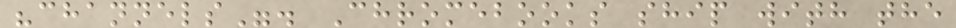"channels". Chromebooks ship with the
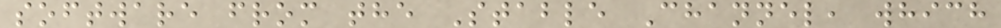software from the Stable Channel, which
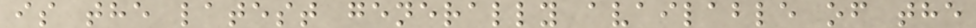is the latest generally available of the
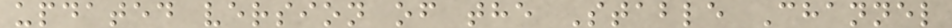updated version of the Stable Channel
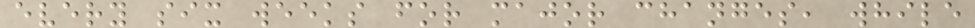every six weeks for major changes, while
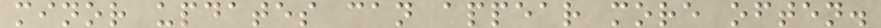minor updates can appear more often.
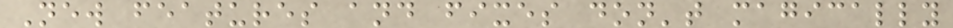New features and fixes don't magically
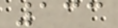133
